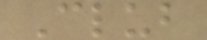Club
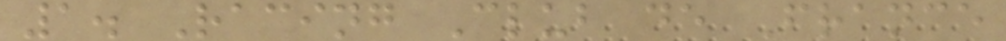1. Racing Club de France
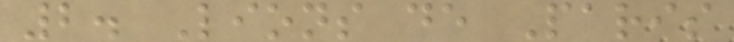2. Lions de Paris
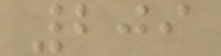209
